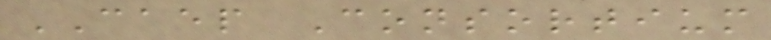CAEP Consortium
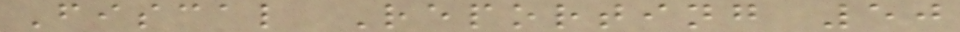Fiscal Reporting 50
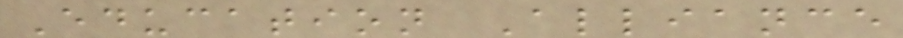Education Alliance
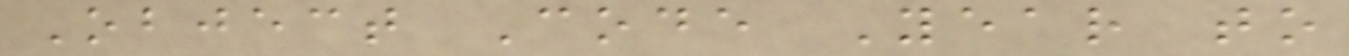Object Code Year to
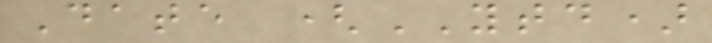Date (YTD)
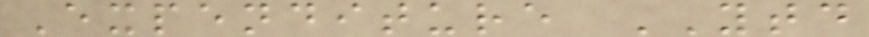Expenditure YTD
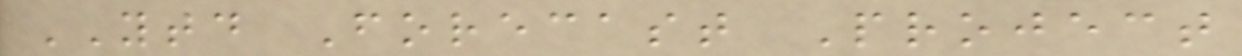YTD Forecast Project
